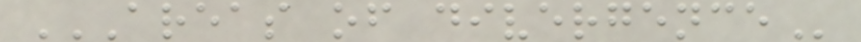AREAS OF DIVERGENCE
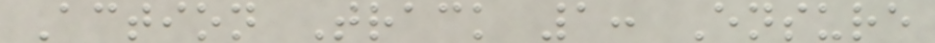Action Track 1: Ensure
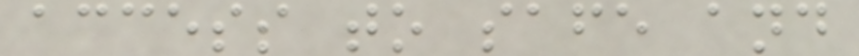access to safe and
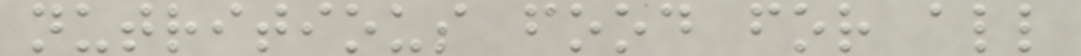nutritious food for all
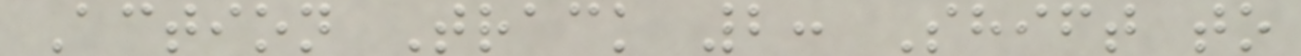Action Track 2: Shift to
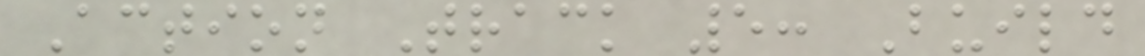Action Track 5: Build
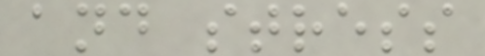and stress
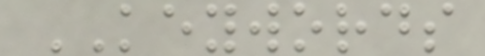KEYWORDS
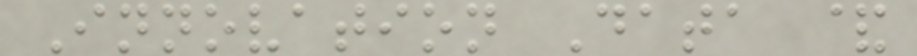Innovation Data &
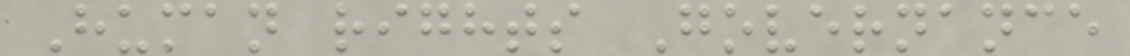Human rights Governance
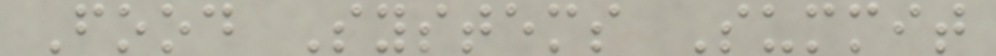Food Systems Summit
